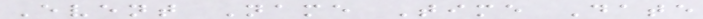Event Name Time Date
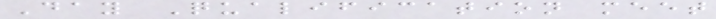Day Qualification meet
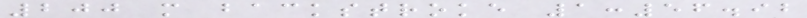200 m backstroke 1:56.92
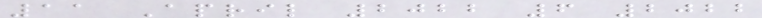11 April 2022 6 2022
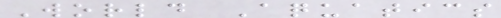World Aquatics
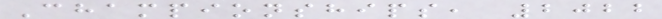Championships, 2022
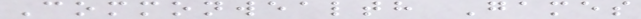Commonwealth Games
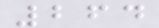264
